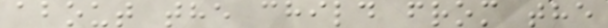about the child from the
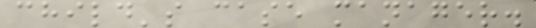child's case manager.
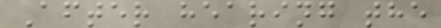After hearing the
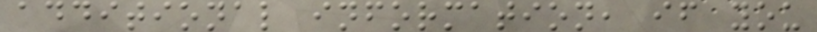additional information, if you
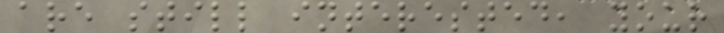are still interested, your
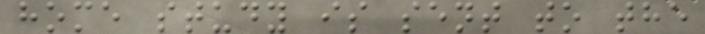home study is sent to the
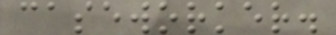caseworker.
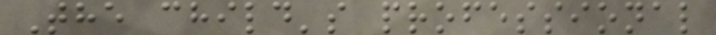The child's professional
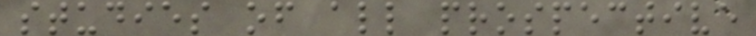studies of all prospective
